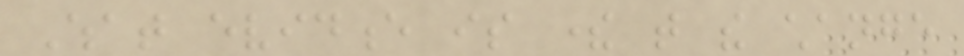What evidence is there that the change
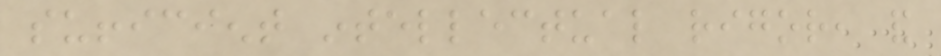sufficient intellectual rigor, and
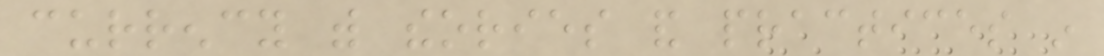currency with theories and practices in
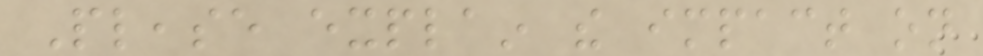Please explain the impact on
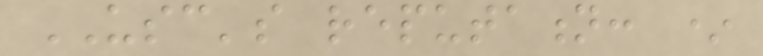USC's reputation: *
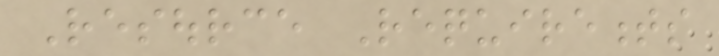Resource Requirements
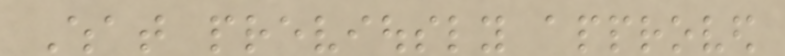What previously approved
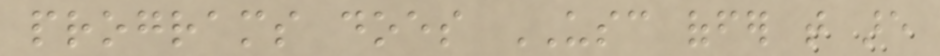programs does USC offer that are
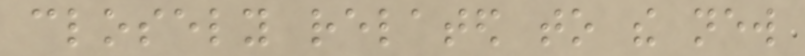closely related to the new
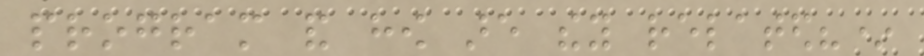program and how are they related?*
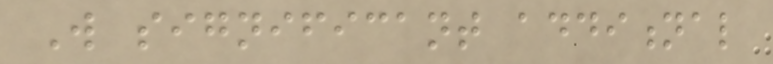Will significant additional
